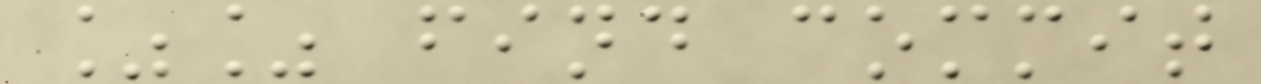%% find commit
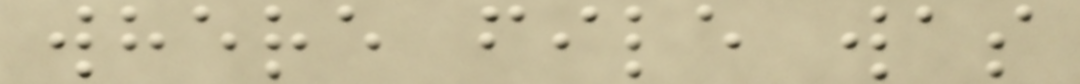where file was
